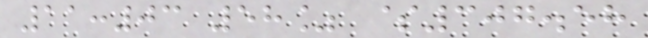11:03 58% $307.58
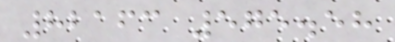82163 575.58
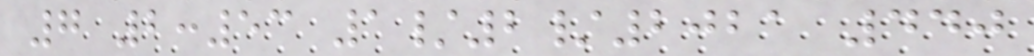7 2:53 1/2/2021 440
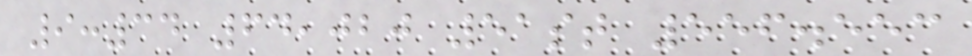9:34 64,020 51st 556.553
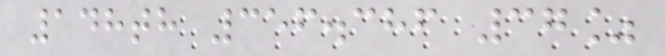148th 356.386 37%
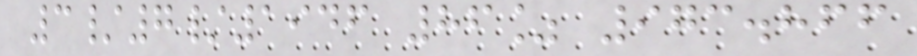3/7/1946 86% 973.866
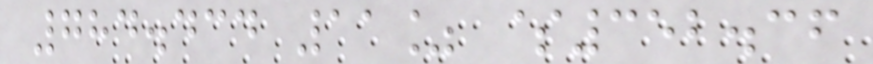784.434 11% $352.36
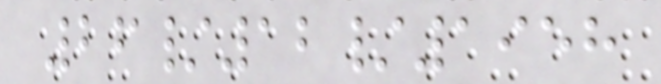26/12/1958
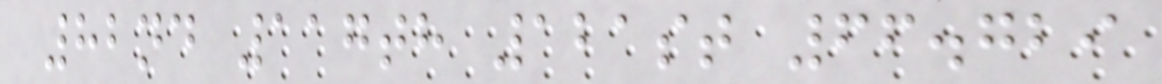82nd 117th 121st 66.729
